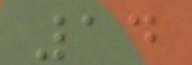14
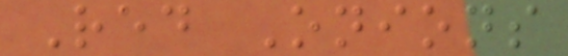Red Onions
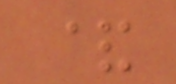&
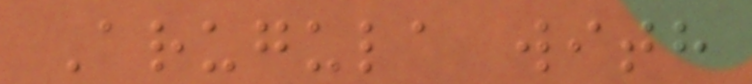Arugula with
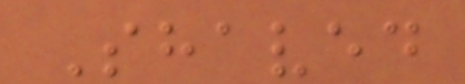Shaved
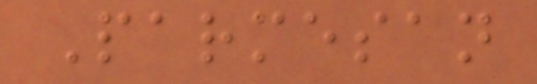Parmesan
